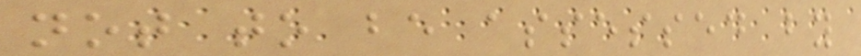not to be assessed by
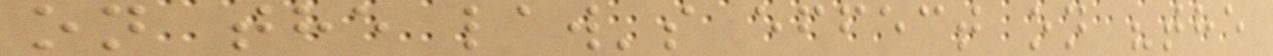on the law's effect on "the
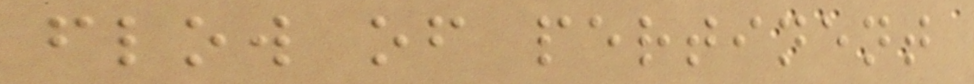flow of pertinent
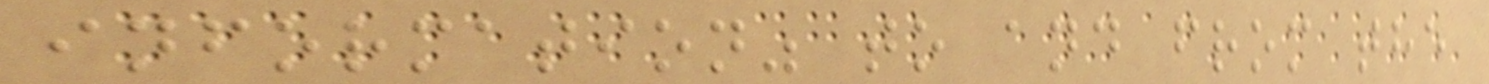information" to and from the
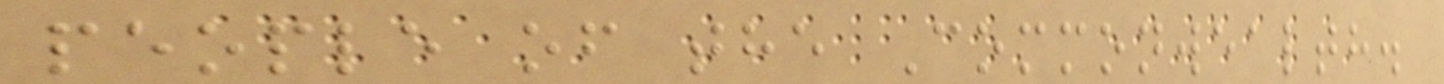people of the Commonwealth.
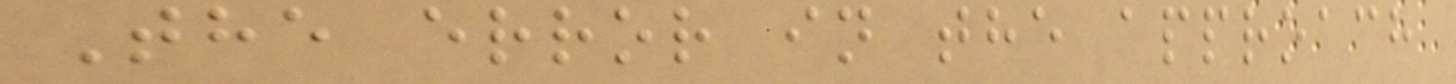The error in the approach
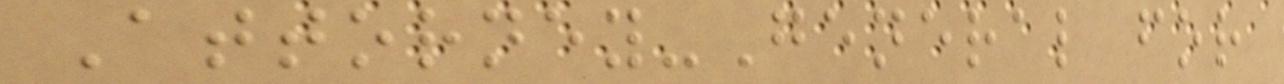Attorney-General for
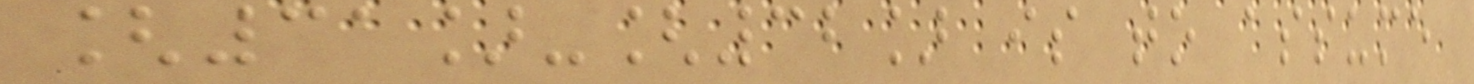[31]-[32] is to assume
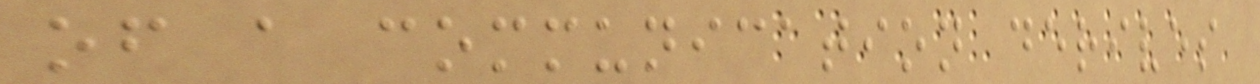of a communication derives
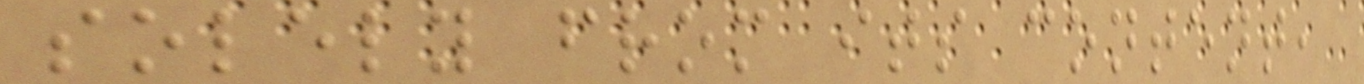solely from its content,
